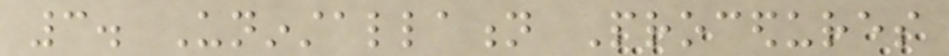3. Uninstallation Procedures
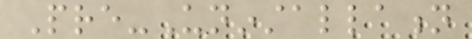Pre-Uninstallation
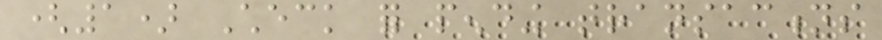(1) Check for pending transactions
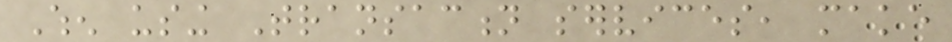When using Transaction services, make
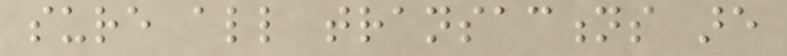sure all transactions are
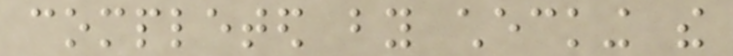completed by checking the
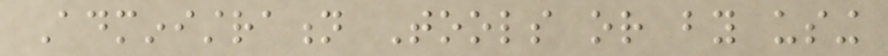Administration Tools or by using
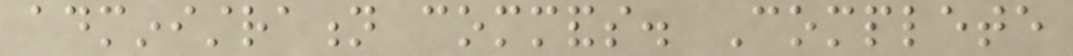administration commands. Complete
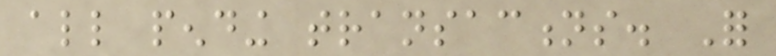all pending transactions. For
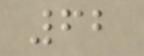62
